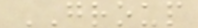GROUP
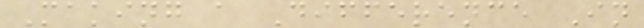Making a Difference In
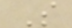S
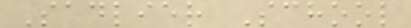Sadlier School
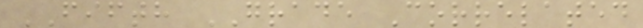FIFTH GRADE Correlated
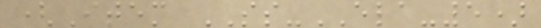(Item SS-ELA-5)
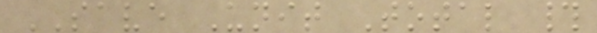SAVE Unit Total #
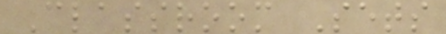Classroom Sets
